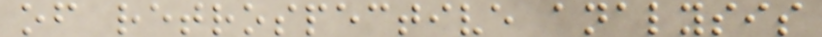of retrospective analysis
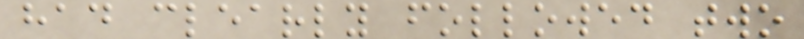had clearly followed two
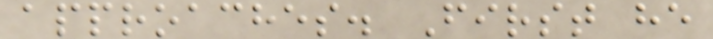approaches. First he
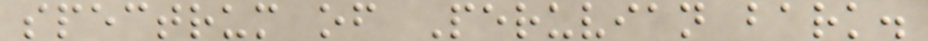spectrum of Peruvian bark.
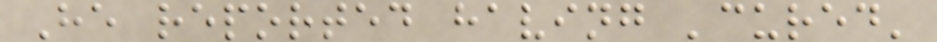He reported having 'cured'
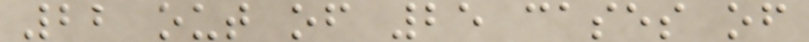22 out of 25 cases of
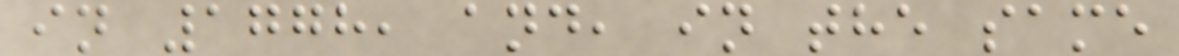in 1778, and, in the same
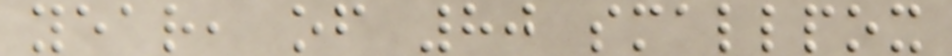year, of 80 smallpox
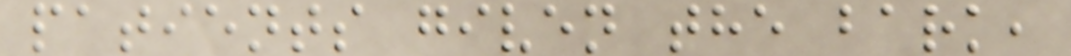patients given the bark,
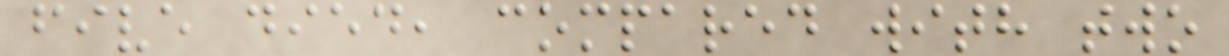five died, compared with two
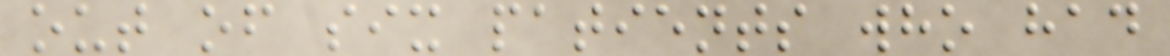out of six patients who had
